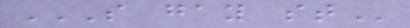S GAY ST
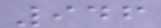946
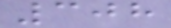308
